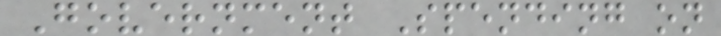Government Spending on
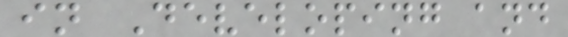in Developing and
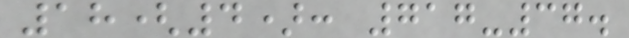18(4): 717-37.
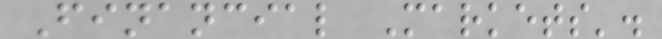Financial Markets'.
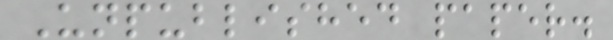Unpublished paper.
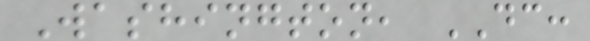Washington, DC:
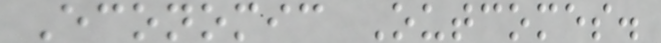Economic Outcomes.
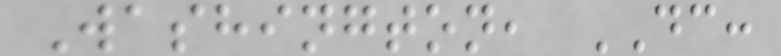Washington, DC:
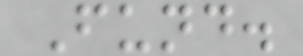Fund.
